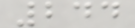244
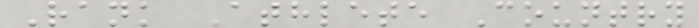Rank Athlete Country
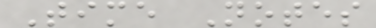Time Notes
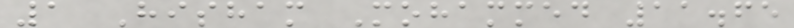1 Hisham Mohammed 11.65
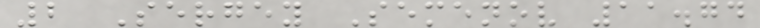2 Sergey Semenov 11.74
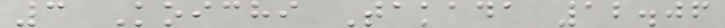3 Koichi Takada 12.06
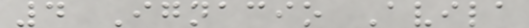4 Ignacio Avila
